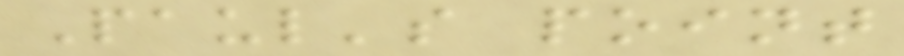Paul's point
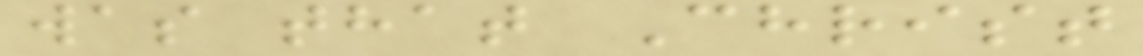was that Christ
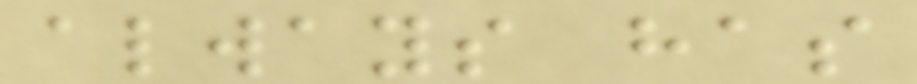always has
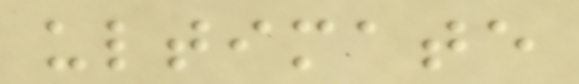ultimate
